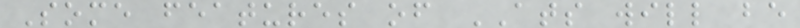Some features of ATS will be
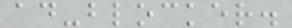ad-blocker.
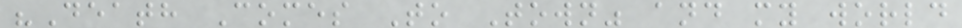"Death Comes To Town" and my world
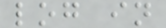log in
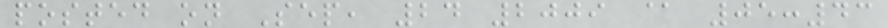posted on Sep, 24 2009 @ 05:43
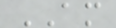AM
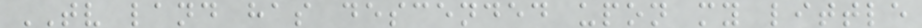TV land has descended upon my little
